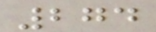274
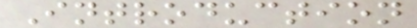Introduction
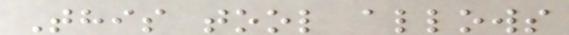This tool allows
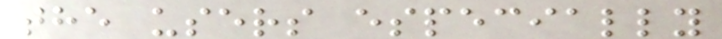the users especially
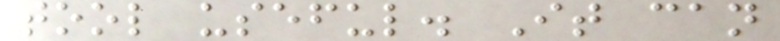tool useful. It can
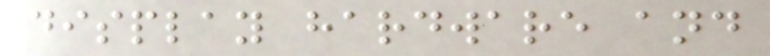display hardware and
